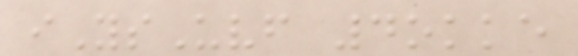iYsUvf 4okke
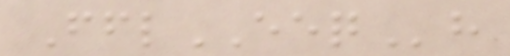FflEEQh
